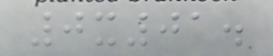0x01.
